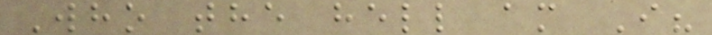Who the hell am I?
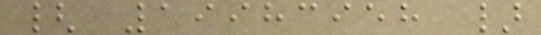{ 19983958 }
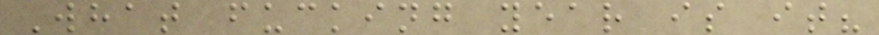What fucking year is it?
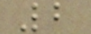2
